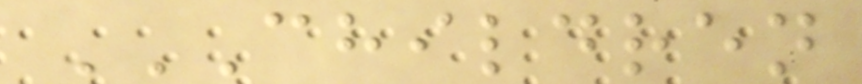CHILDREN
